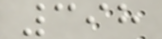398
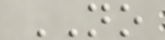NO
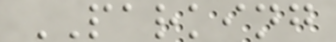PARKING
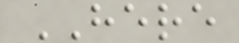HERE
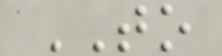TO
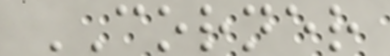CORNER
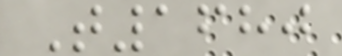T1680
